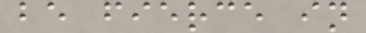be fierce in
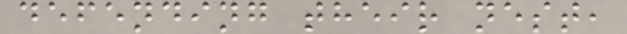defending their nest,
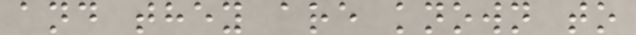and they are known to
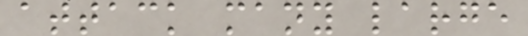attack many large
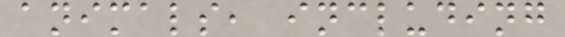animals, including
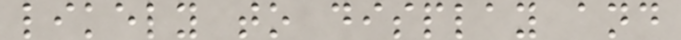likely to display and
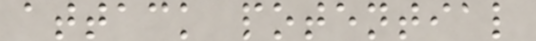attack potential
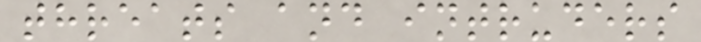threats and intruders
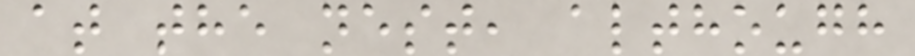at the nest, although
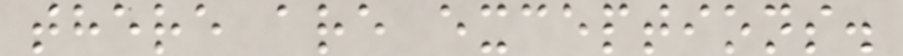there are exceptions.
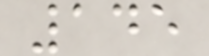145
